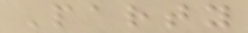Party
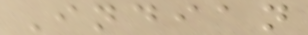Indian
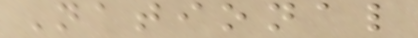National
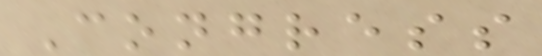Congress
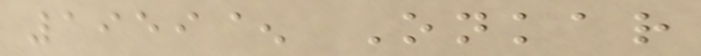1959^ Onkar
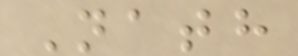Nath
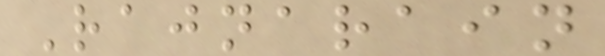Rajnarain
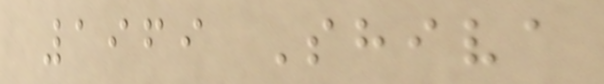1969 Shiva
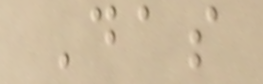Das
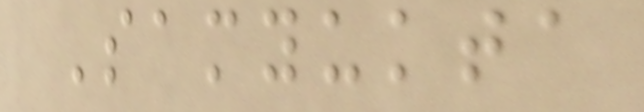Samyukta
